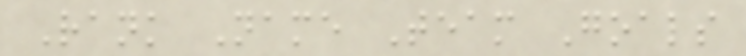Rank Name Team Goals
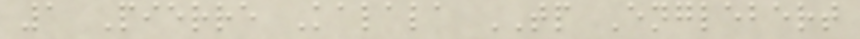1 Pierre Kalala TP Englebert
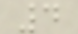4
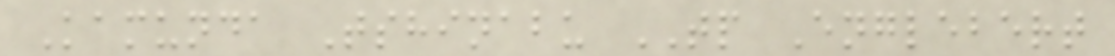Kamunda Tshinabu TP Englebert
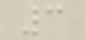3
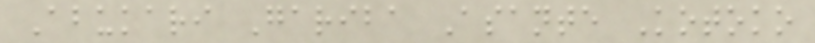Abukari Gariba Asante Kotoko
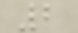2
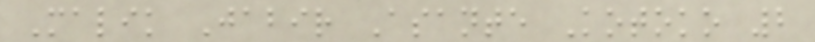Malik Jabir Asante Kotoko 2
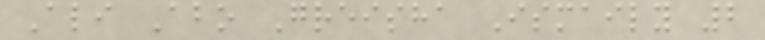Ali Abo Greisha Ismaily 2
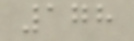178
